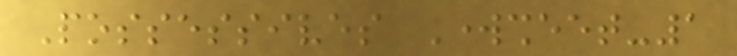Possessives Worksheet-1
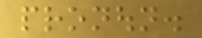pronoun.
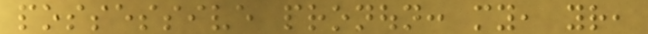possessive pronoun: my, your,
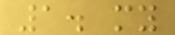1. my
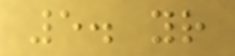5. your
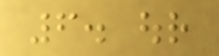6. our
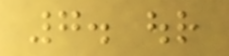7. our
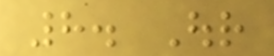8. Our
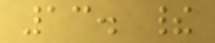13. their
